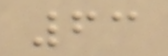63
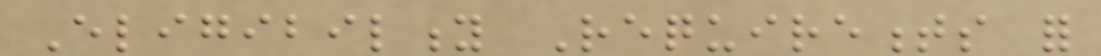Eligibility Requirements for
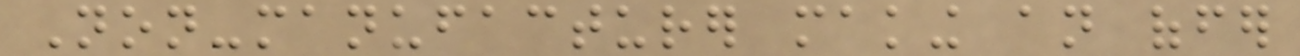Non-manufacturer making an offer
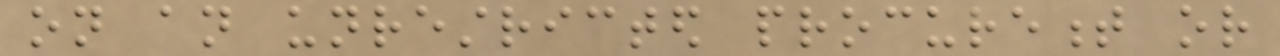on an unrestricted procurement or
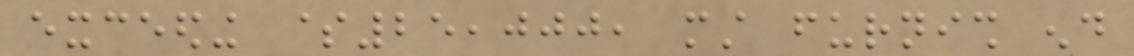exceeding $25,000, must furnish end
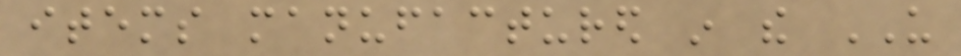items manufactured in the US
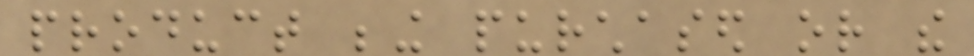product being purchased or the
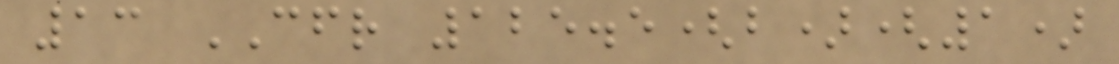13 CFR 125.5(b)(1)
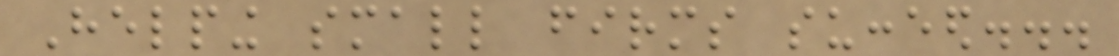Helping small firms succeed...
